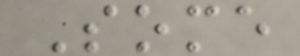Some
